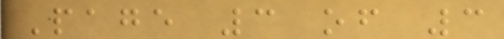Page 3 of 3
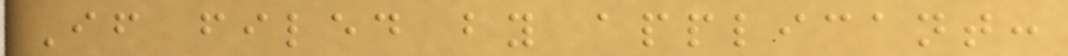If filed by applicant:
